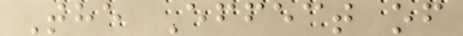The Effect of
